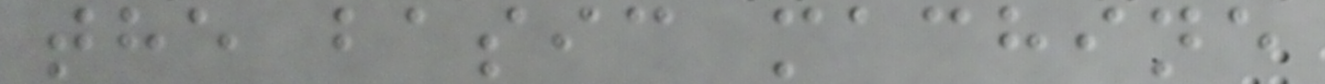the basic machine
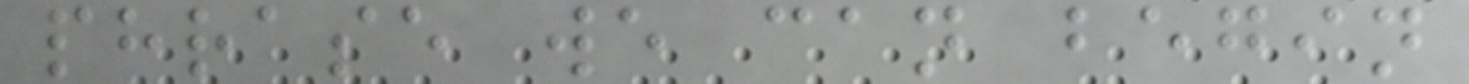phrase we can begin
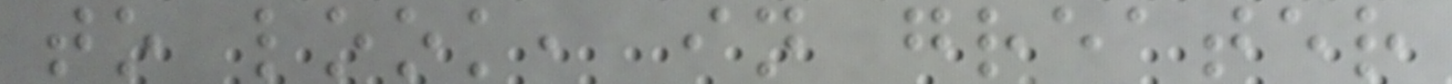to look, in greater
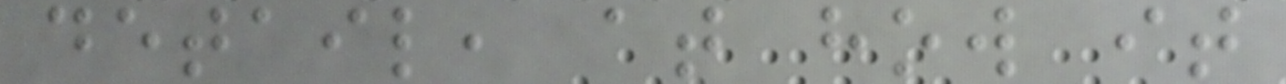detail, at how it
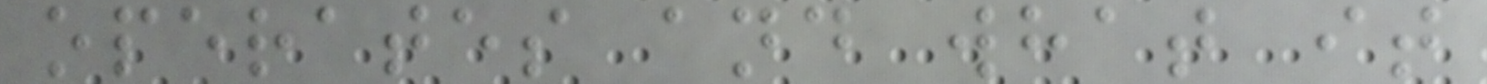operates and what it
